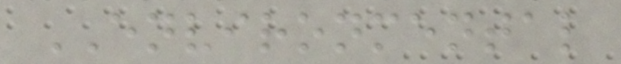ENVIRONMENTAL
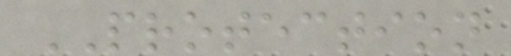PROTECTION
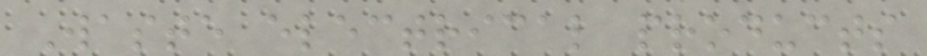Waste electrical products
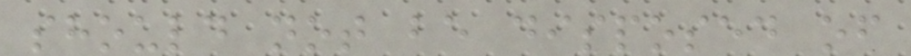should not be disposed of
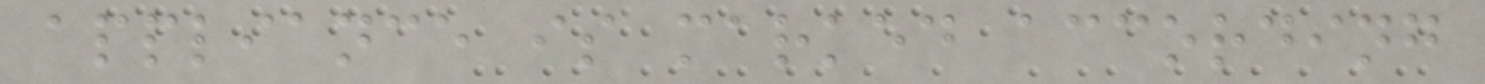appliance is marked according
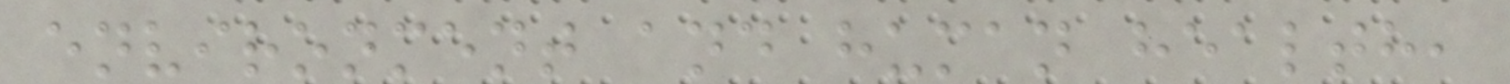environment and human health,
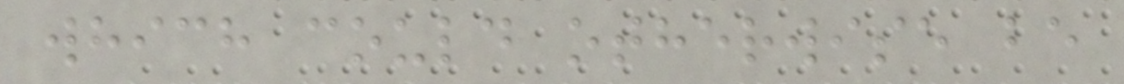which could otherwise be
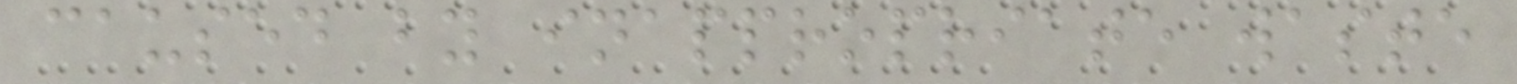caused by inappropriate waste
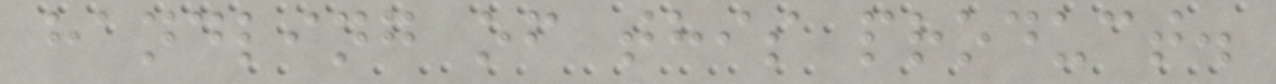handling of this product.
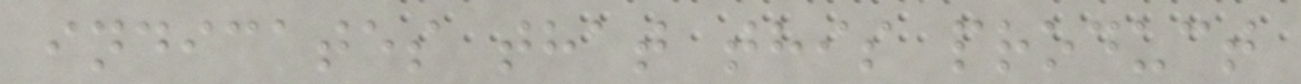indicates that this product
